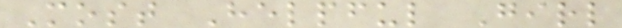Most Helpful Girl
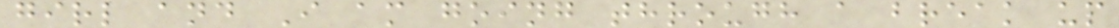girl and I am going through a break up
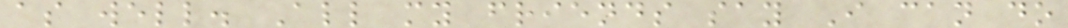as well. All my friends say I can do
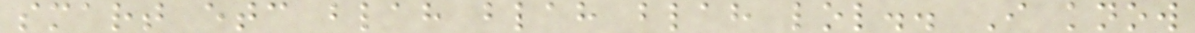smart etc blah blah blah lol.. I know
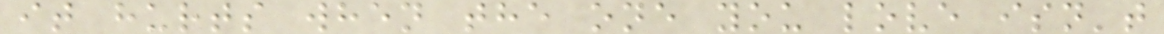it hurts when the one you love isn't
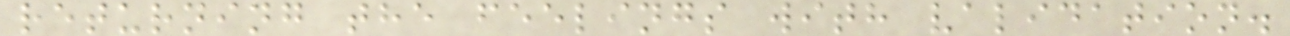returning the feelings with validation.
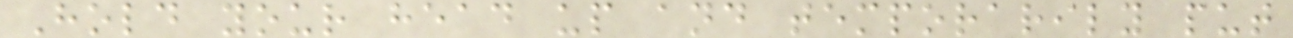Hold your head up and temporarily put
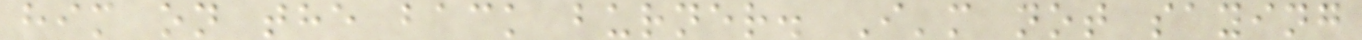him on the back burner. I'm not saying
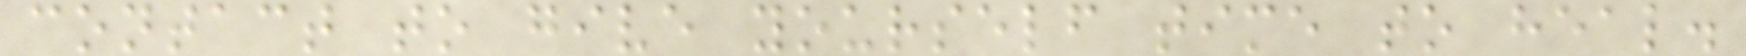contact to give yourself time to heal.
